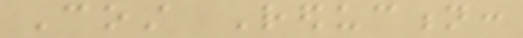Cost Reduction:
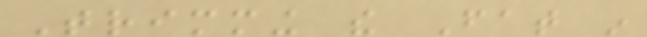Trimming the Fat in
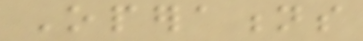Operations
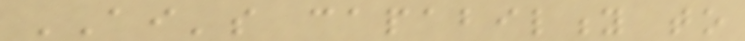AI's capability to
